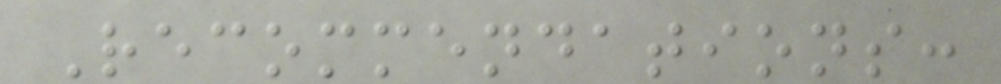Recommendations:
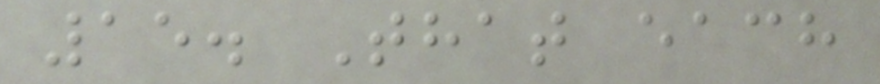15. That each
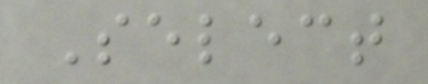Select
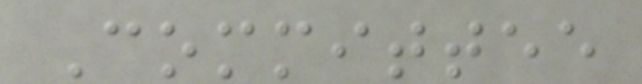Committee
